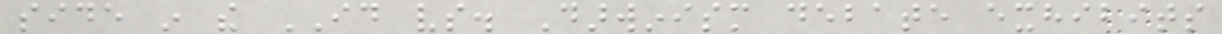side in the ID vs. Darwinism debate exhibits
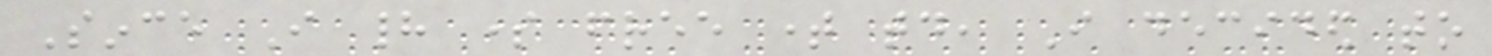Since I had some free time today, I decided to
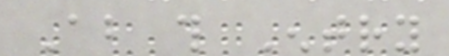About this Entry
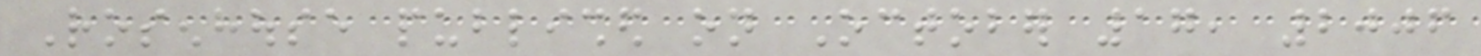Rosenhouse published on October 17, 2006
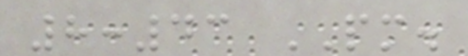8:43 PM.
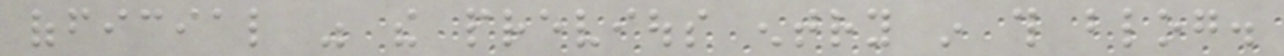official was the previous entry in this blog.
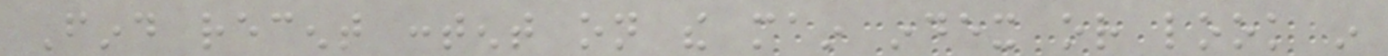Find recent content on the main index or look in
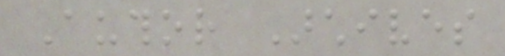Author Archives
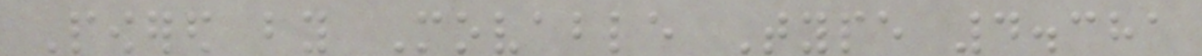Powered by Movable Type 4.381
